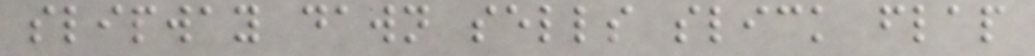slipway dawn sells slick flap
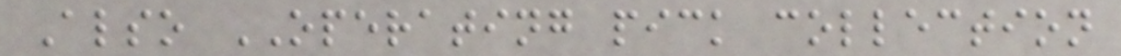Also OPERATING pick collection
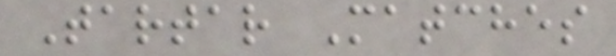Tartar Matches
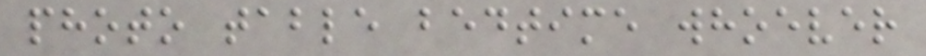photo table bedtime whoever
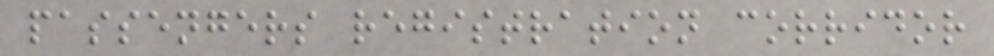passengers registration corridor
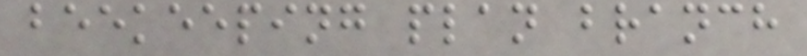beekeeping plan branch
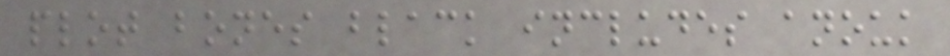plot bones black includes anouk
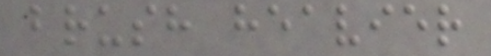brush heavier
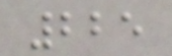225
